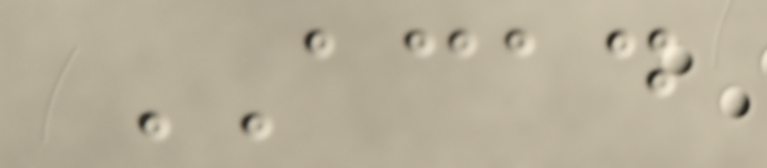ACAD
